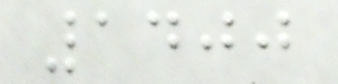1400
